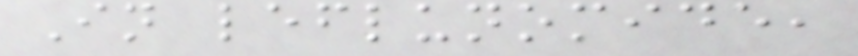In leflunomide,
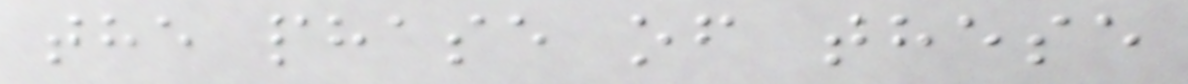the phase of these
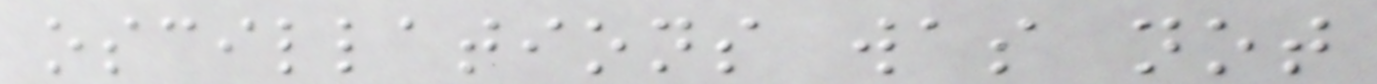oscillations was not
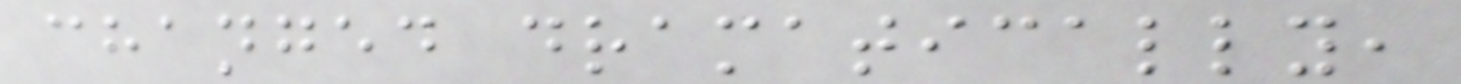changed dramatically,
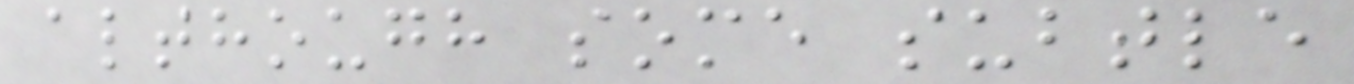although some subtle
